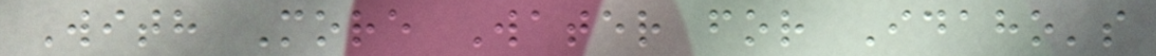With More Water for Idaho's
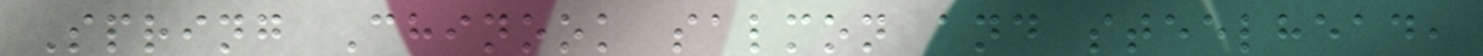Spring Chinook salmon and steelhead,
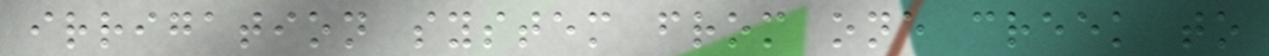irrigation system from one creek to
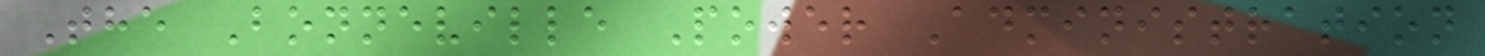The Bonneville Power Administration
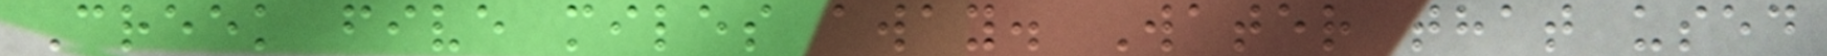Creek five miles away. Water that used
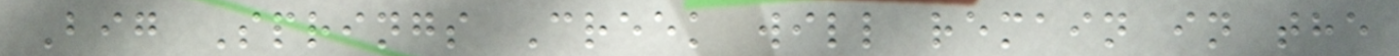Big Springs Creek will remain in the
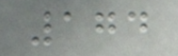174
